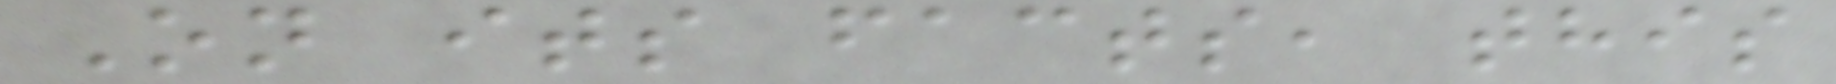On its facts, this
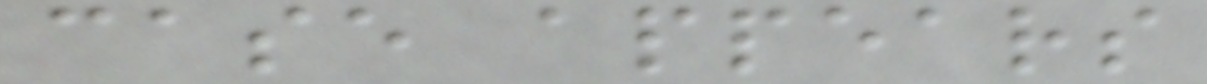case appears
